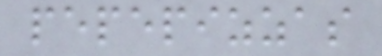pepepizzas
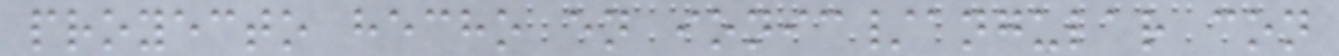proyecto hecho en ionic/angular con
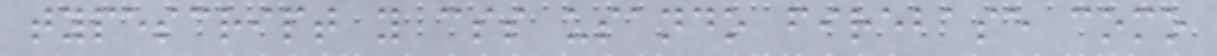typescript y css usando firebase como
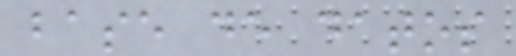base de datos
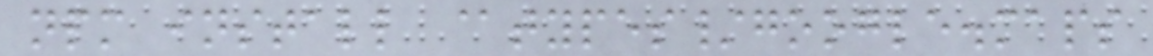npm install @types/google.maps
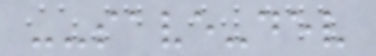--save-dev
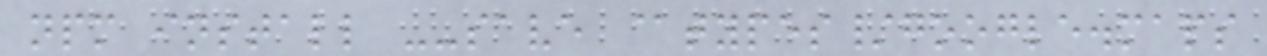npm install --save @types/google.maps
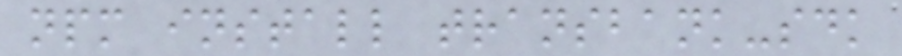npm install transbank-sdk
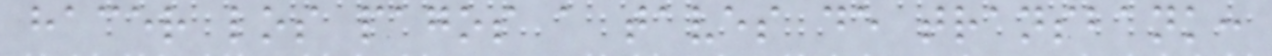hacer los pagos a taves de transbank:
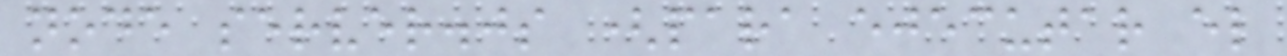node server.js (para ejecutar el
